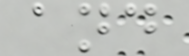and
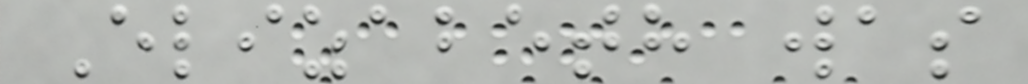Elizabeth was
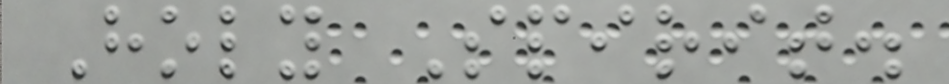Holy Spirit.
